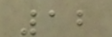12
